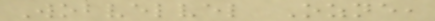Wobvelvel Ozne,
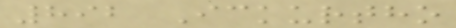892 Ickurtho
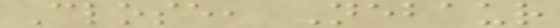Close, Nebaur
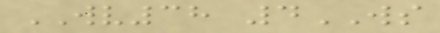WV38 4WS
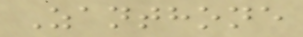Zanthone
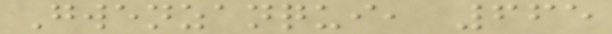Gwenzanqui, 665
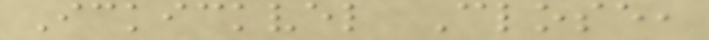Ickickvel Close,
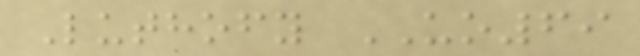Luthofy UO69
